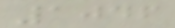1046
